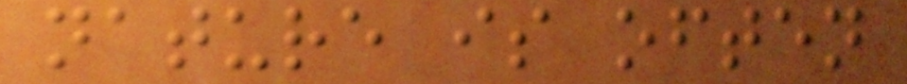nature is often
